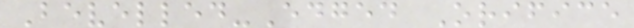Bevelled-Edged Orifice
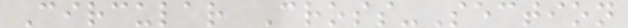Circular Cross-Section
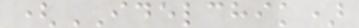(IDELCHIK)
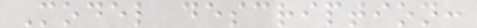Model description:
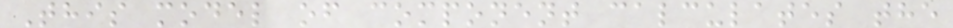This model of component calculates the
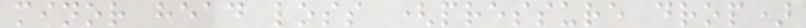minor head loss (pressure drop)
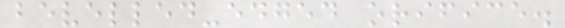bevelled-edged orifice.
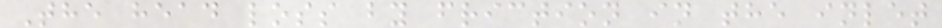The head loss by friction in the inlet
